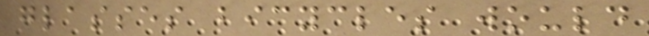glasses bicycles would
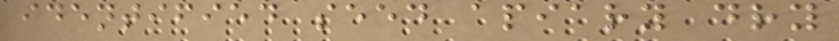identified seed apiary dry
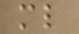ml
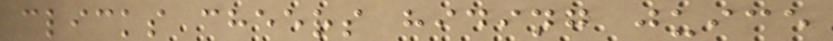clicks cheers hiding juice
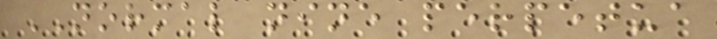NORMAL nine perpetua
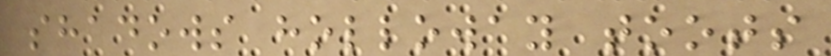shadows holloway toots
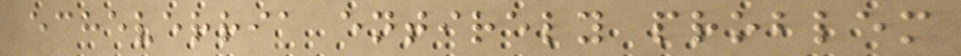echeverria entirely problem
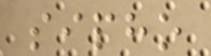sipho
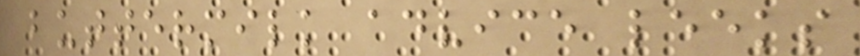buttermilk advice leeks
